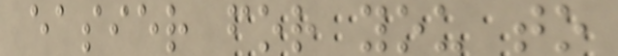easier for you to
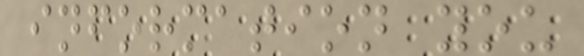information you
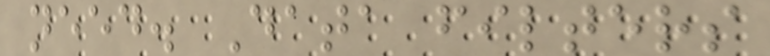need. Data filters
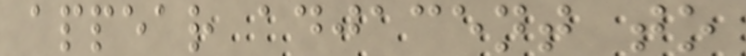appear adjacent to
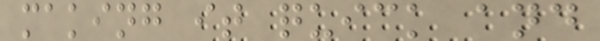making it quick and
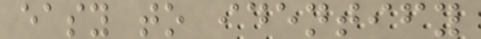easy to identify
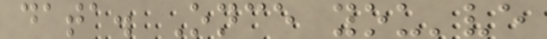data. Once you've
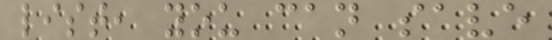list, you can save
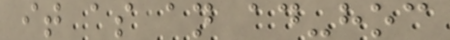it as an ad-hoc
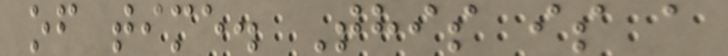of time. This is a
